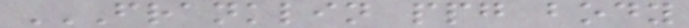FRANKLIN PPG BODY
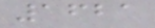1621
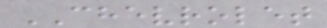CHEVROLET
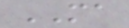MA
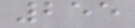255
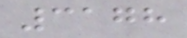3178
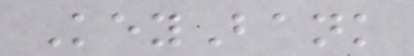KeyBank
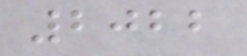2022
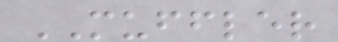MUFFLER
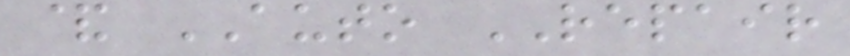& AUTO REPAIR
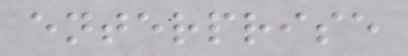enterprise
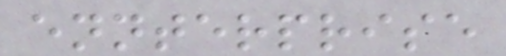ennterprise
